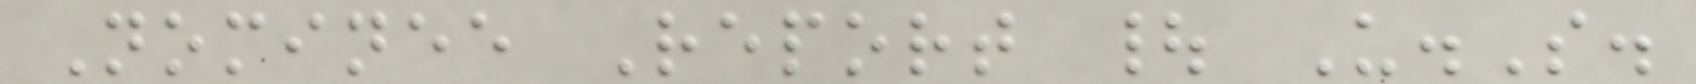Nominee Report | U.S.
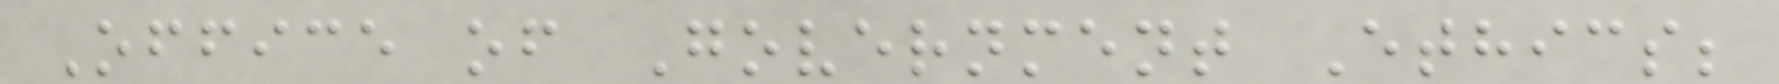Office of Government Ethics;
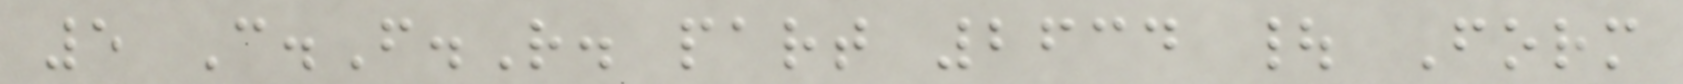5 C.F.R. part 2634 | Form
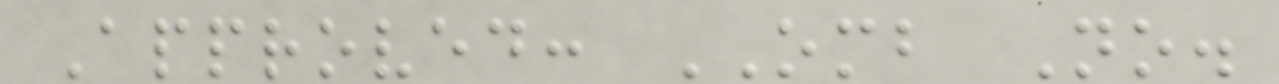Approved: OMB No.
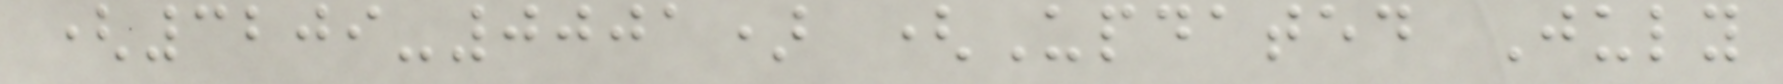(3209-0001) (Updated July
